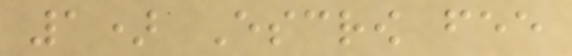1) Escrow fee
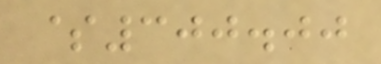$300.00
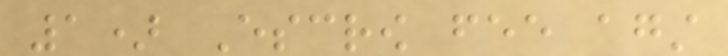1) Escrow fee against
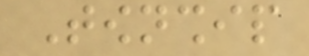Township
